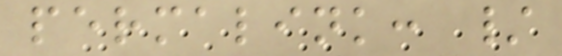permalink: /
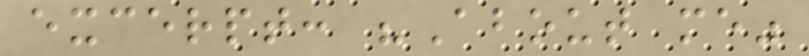excerpt: "About me"
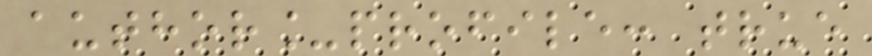author_profile: true
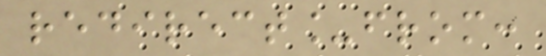redirect_from:
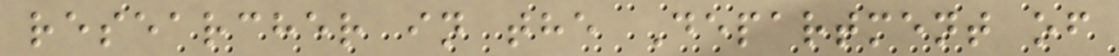researcher in the Department of
